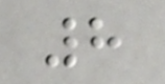8
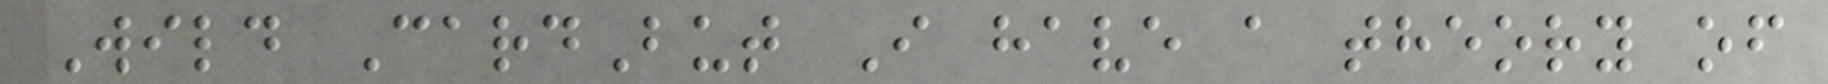Wild CardBut I have a theory of
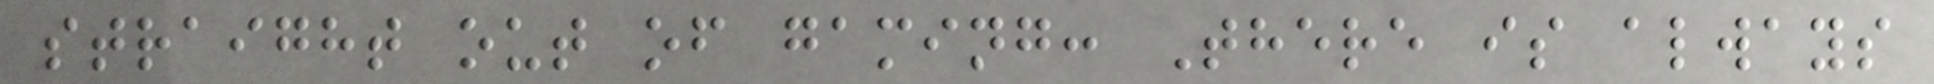straight out of gaming: There is always
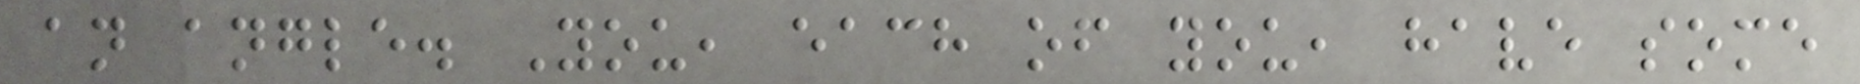an angle. You, each of you, have some
